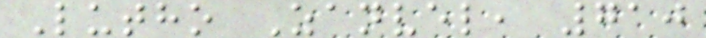Lutho Zanvel, 710
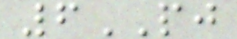6PJ
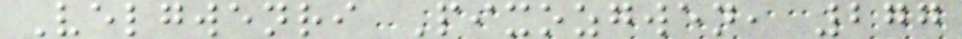Velgwenri Pixozgwen, 277
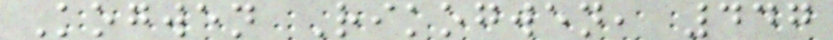Kogwen Rikogwen, 447
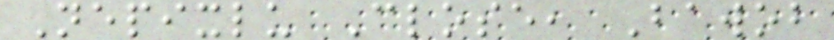Nepixlu Close, Bawob
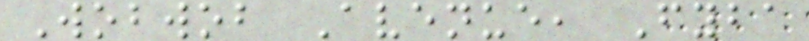Wobwob Avenue, Fyba
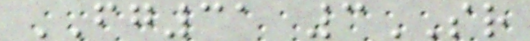FG31 3SR
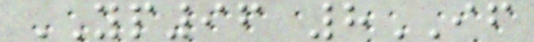YP96 8IF
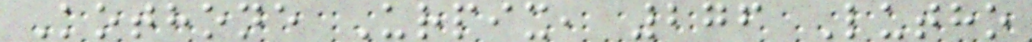Kothone Urpix, 276 Lutho
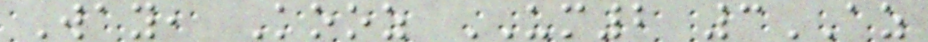Way, Kooz UM2 3AZ
